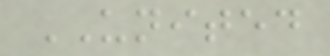UNITED
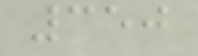350
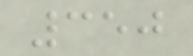350
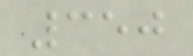350
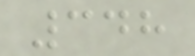348
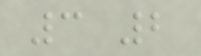3 2
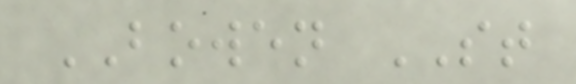BOWEN ST
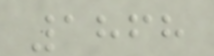1868
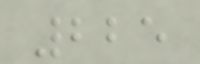225
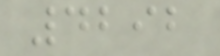4292
